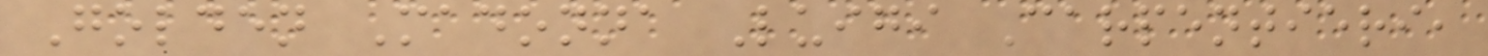Golden Madonna Luigi Carpentieri,
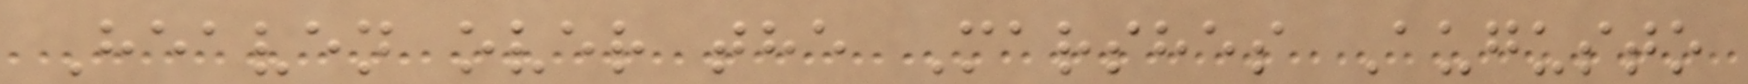Heaven over the Marshes Augusto
